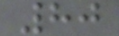80
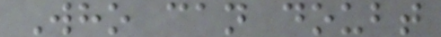Who can doubt
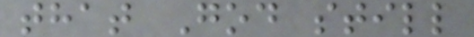that God still
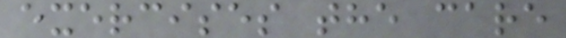exercises the care
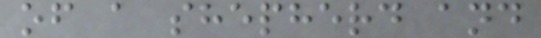of a shepherd and
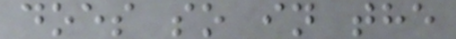does so in the
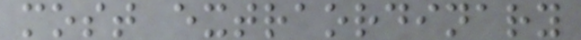most extraordinary
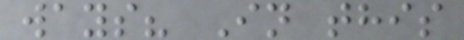ways? In this
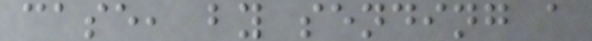case, by sending a
